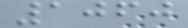1060
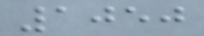1050
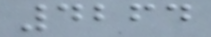4264
